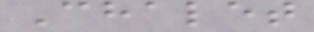Chalet
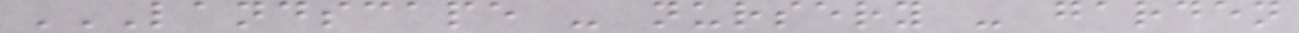LANDSCAPE - NURSERY - GARDEN
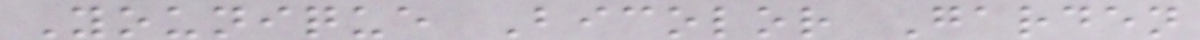Younique Bicolor Garden
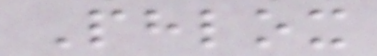Phlox
